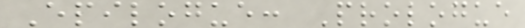Epilogue: Prologue
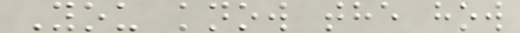You know the how
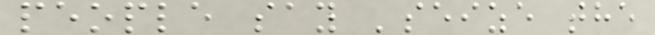people say 'seize the
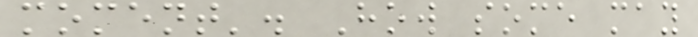moment'. How some may
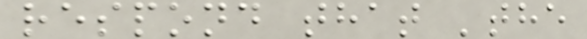respond that 'the
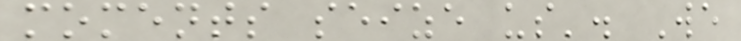moments seize us'. We
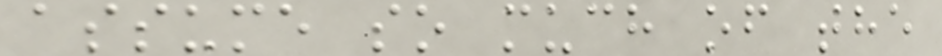assume so much of the
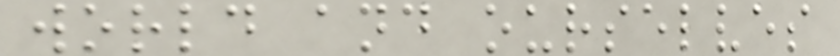world and ourselves
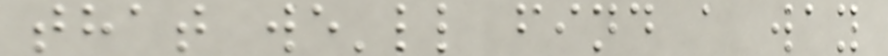that we'll find a way
